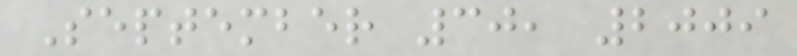September 30, 2009
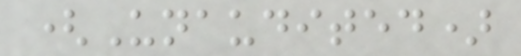(Unaudited)
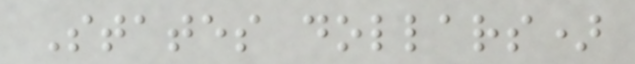States dollars)
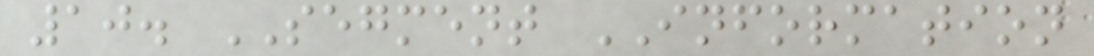10. SEGMENT INFORMATION
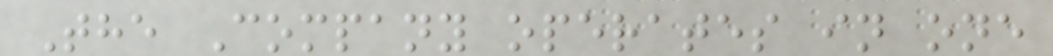The Company operates in one
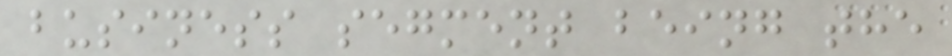business segment being the
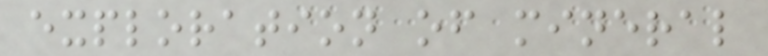exploration of mineral
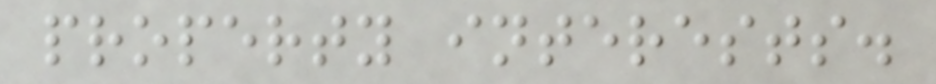property interests.
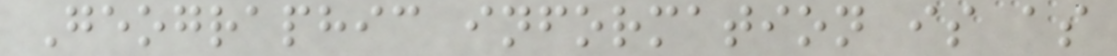Geographic information is as
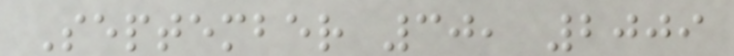September 30, 2009
